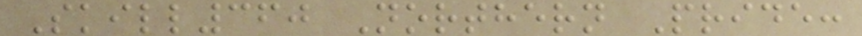Skill360 Northern Pride:
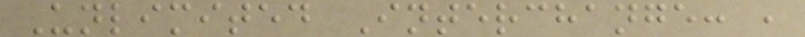Unlimited Interchange: ,
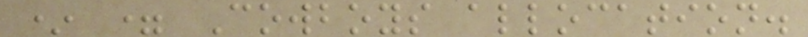* = Cowboys allocation.
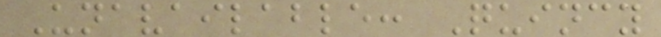Unavailable: Quincy
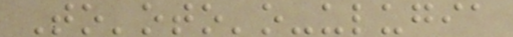To'oto'o-ulugia
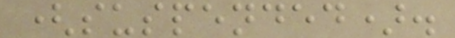(suspended).
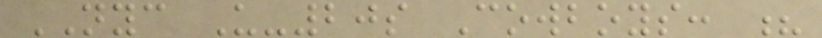NYC U-20s Cowboys: ?
